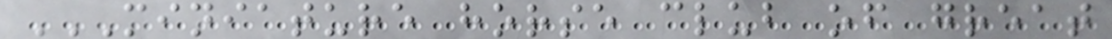MINIATURE HORSE CLUB OF GREAT
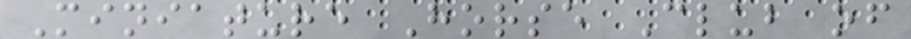Miniature Horse Club of
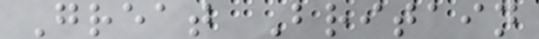Great Britain
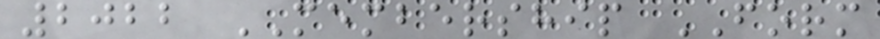2022 MEMBERSHIP FORM
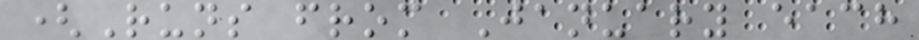(Runs from January each
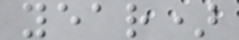year)
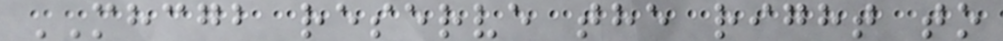MHCGB reserve the right to
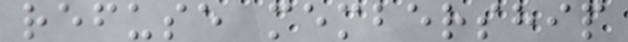refuse membership
